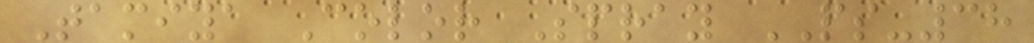Tamiya Color Spray PS-38
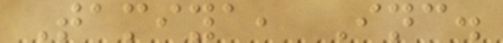Tamiya, Inc.
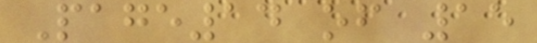Page14 of 15
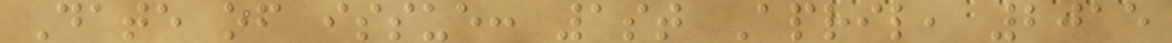Date of issue: 1st April, 2015
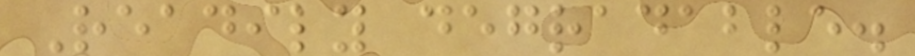Readily degradable.
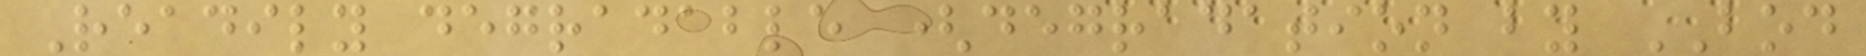Readily degradable (degradation by BOD
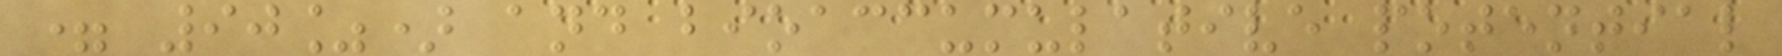= 90%) and bioaccumulative potential
